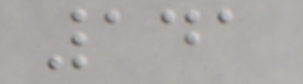141
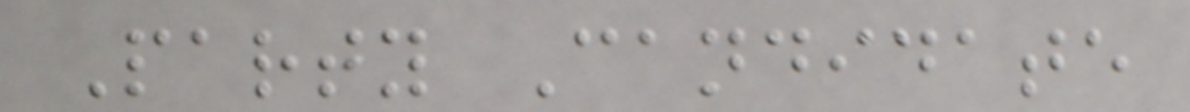Party Candidate
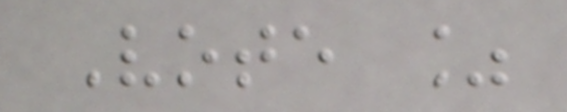Vote %
